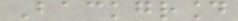Background
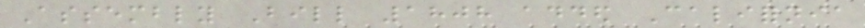Assembly Bill 1808 added California
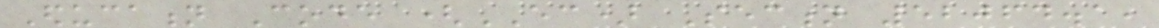Education Code (EC) Section 52064.1,
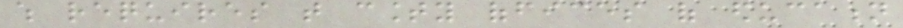which requires that county offices of education
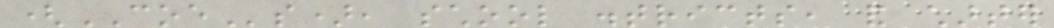(COEs), school districts, and charter
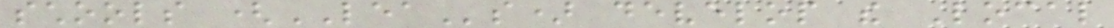schools (LEAs) develop the Local
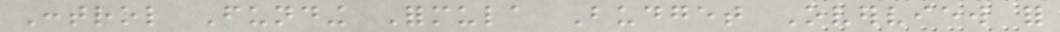Control Funding Formula Budget Overview for
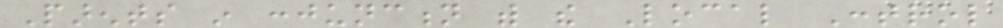Parents in conjunction with the Local Control
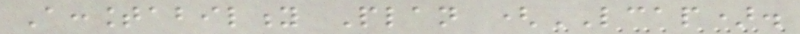Accountability Plan (LCAP).
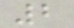2
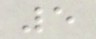5
